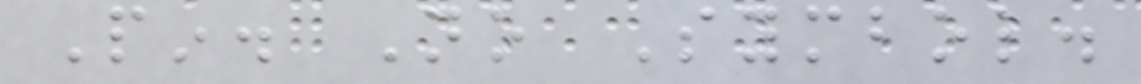Pin. No Symbol.
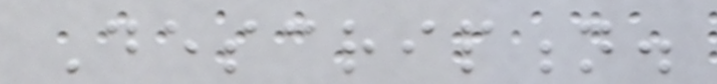Description.
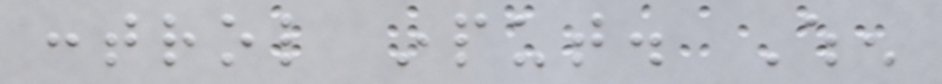control input. When
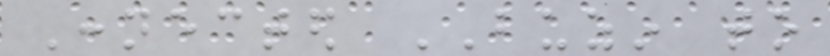Connected BUZIN to
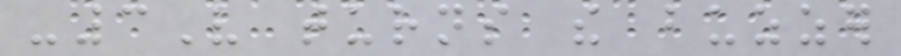-3V turns the buzzer
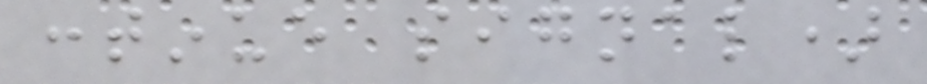continue signal)
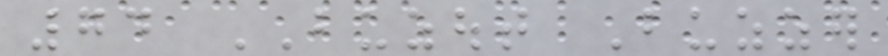74 BUZOUT Buzzer
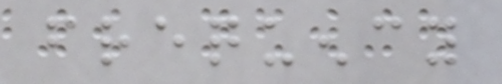frequency
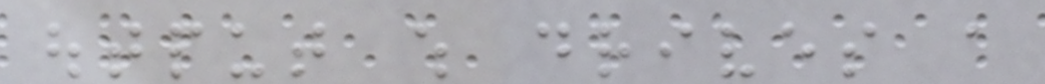output which drives a
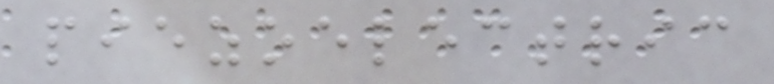piezoelectric
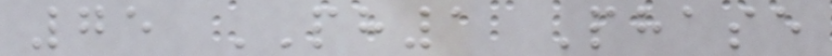75 PH1 Phase
